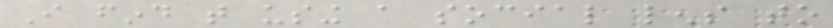I find that using a social lens to
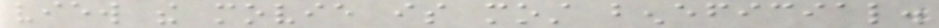view the movie is most beneficial.
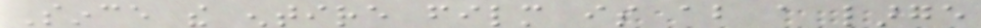Since the entire film is about a large
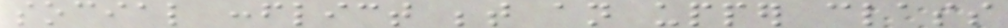social conflict between an upper class
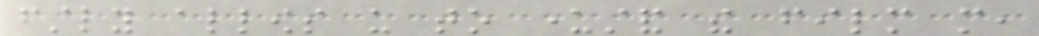firstly allows us to understand the film more,
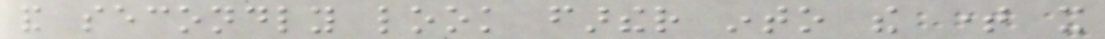and secondly look farther into the time it
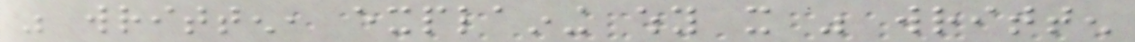was written, explaining why it was written
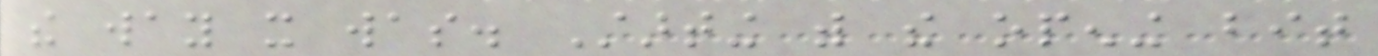the way it was. Starting with the opening bit
